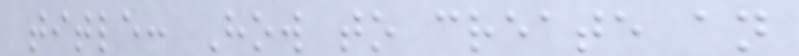title: How to create an
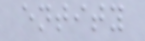entity
